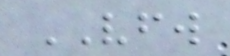VFW
